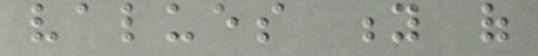values y of
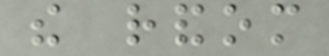the random
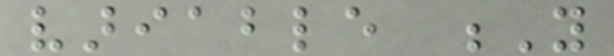variable Y
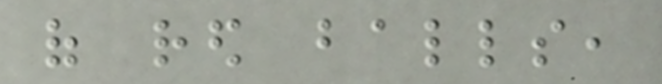of red balls,
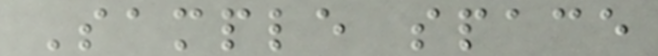Sample space
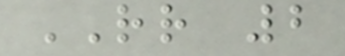RR 2
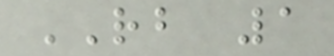RB 1
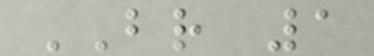BR 1
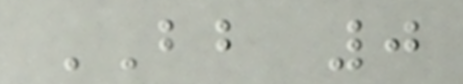BB 0
